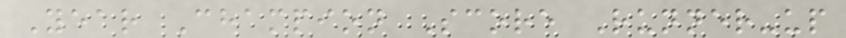Year Champion Score Runner-up
